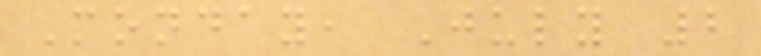Monday, July 2
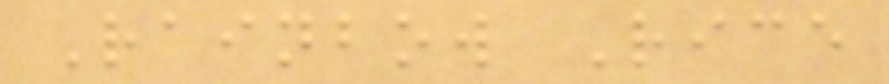Rainbow Rice
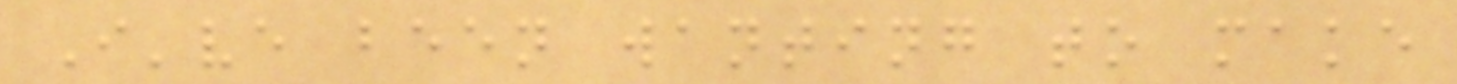I've been wanting to make
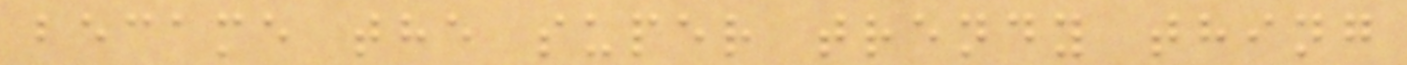became the super trendy thing
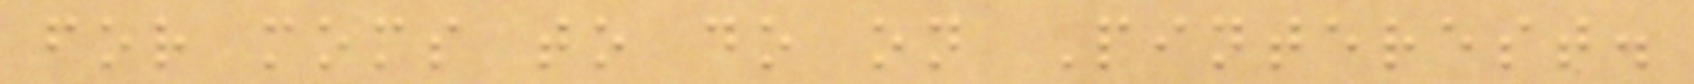for moms to do on Pinterest.
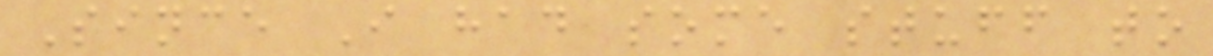Since I had some stuff to
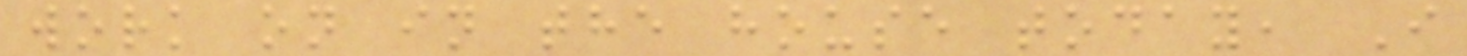work on in the house today, I
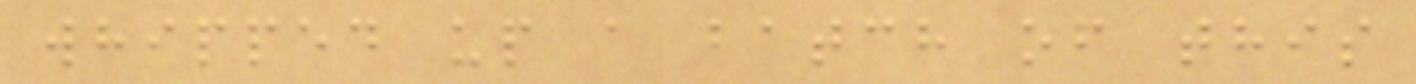whipped up a batch of this
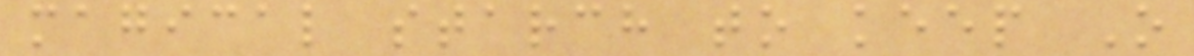magical starch to keep O
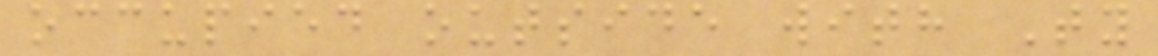occupied outside with Ty
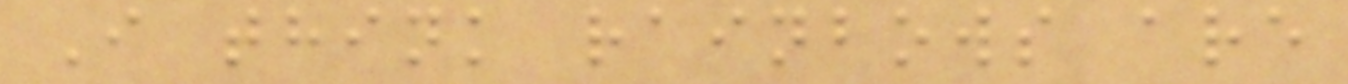I think rainbows are
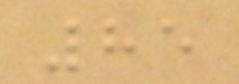85
